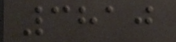3810
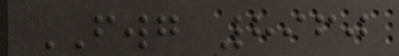FWG 8960
